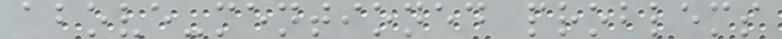above-mentioned problems
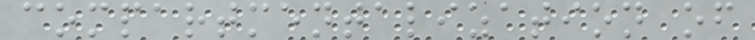compartmentalization of
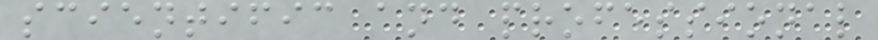scientific and professional
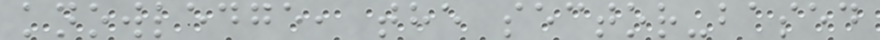knowledge, the sector-based
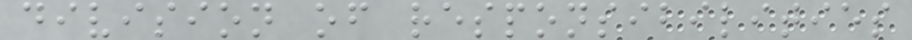division of responsibilities
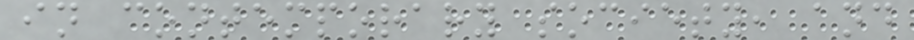in contemporary society, and
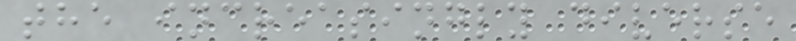the increasingly diverse
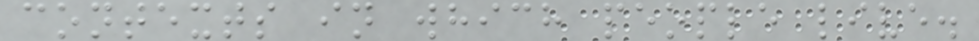contexts in which people live.
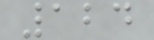124
